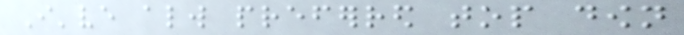I've always preferred top down
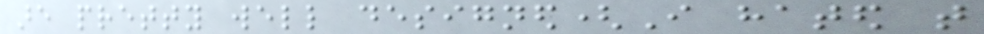are pretty well designed(I hated that
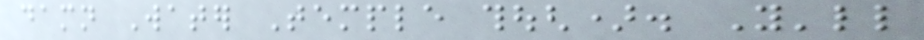damn Water Temple though). You'll
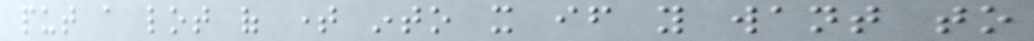put a lot of time into it if you want to
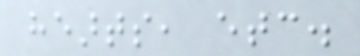hearts, etc.
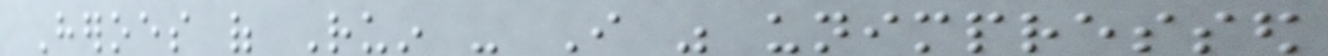Heroes of Ruin - I was unimpressed
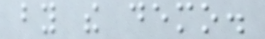by the demo.
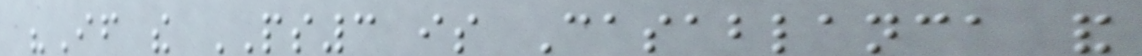"If the PS3 is Casablanca and
